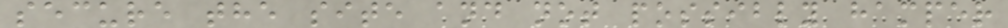secure the site and not possibly hamper
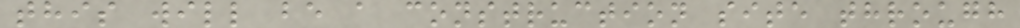this will be a construction site through
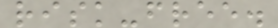risk-free.
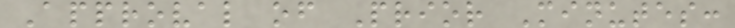Approval of Prior Minutes:
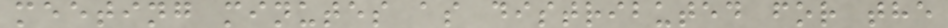meeting minutes as distributed for the
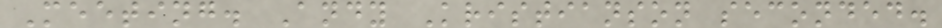Meeting. Andy Kristianson seconded.
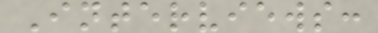Interviews:
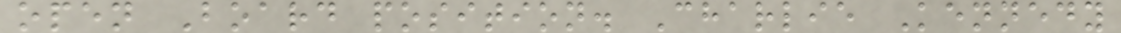open Board position. Charlie Kennedy
